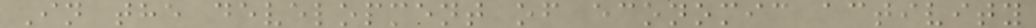In the development of economic activity
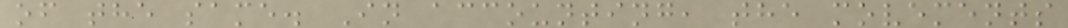of the same. In accounting, the movements
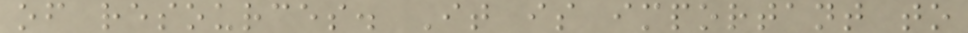of resources. It is important to
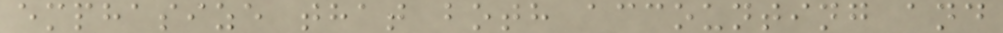emphasize that both accounting and
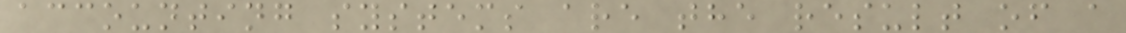accounting systems are the result of a
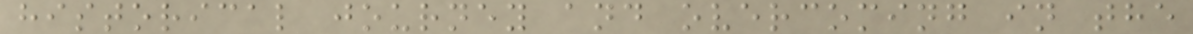historical journey and overcoming in the
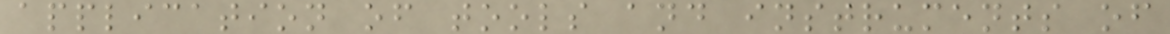application of tools and instruments of
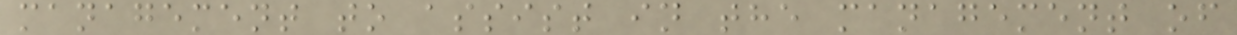management to assist in the management of
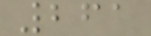261
